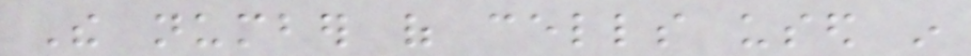The number of cells used in
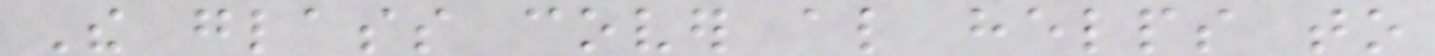The glass cover also helps to
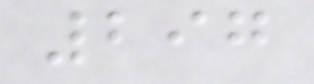297
